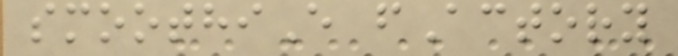smoothiE fActory
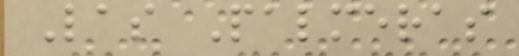Las Palmeras
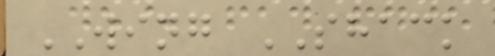WING SHACK
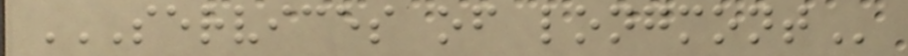SERVICES OF LONGMONT
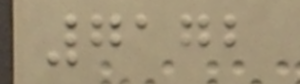7172
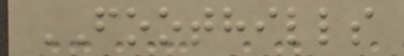FOOTHILLS
